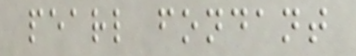pearl fondant
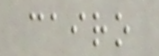cairo
